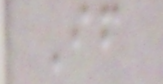If
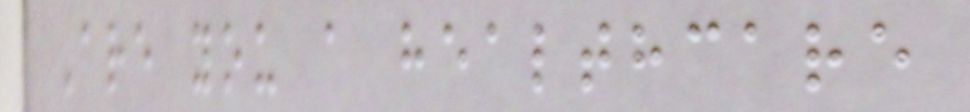Are you a healthcare
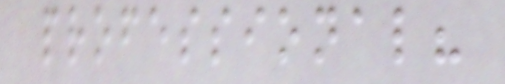professional?
